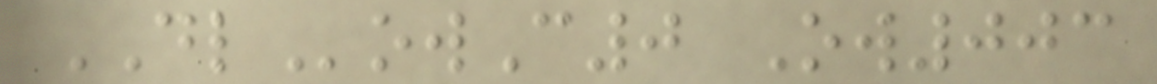DLowC0 Ow003
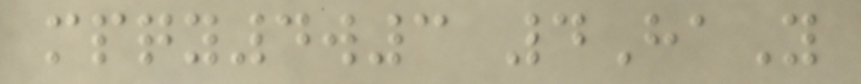mpqy4w3 4HaY
